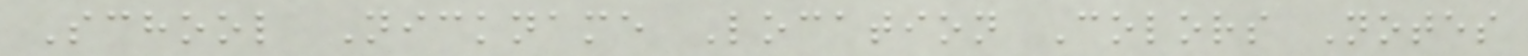School Nickname Location Colors Notes
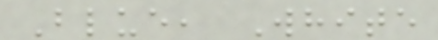Blue, White
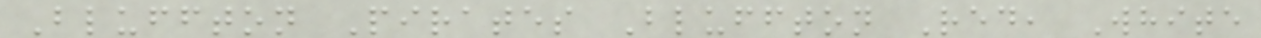Bluffton Pirates Bluffton Red, White
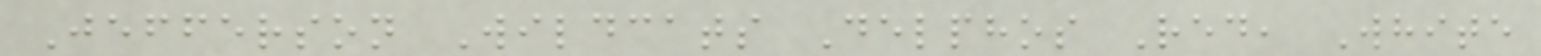Jefferson Wildcats Delphos Red, White
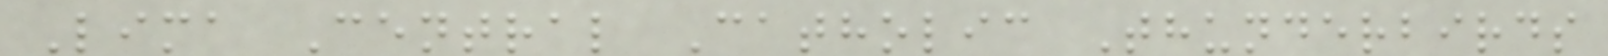Lima Central Catholic Thunderbirds
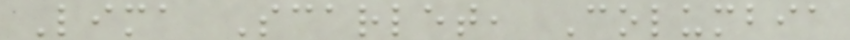Lima Scarlet, Columbia
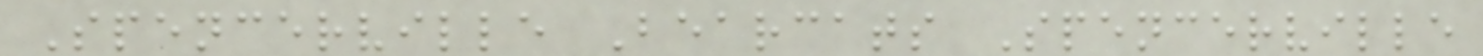Spencerville Bearcats Spencerville
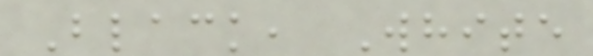Black, White
